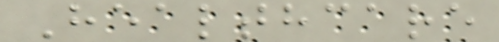Healthcare
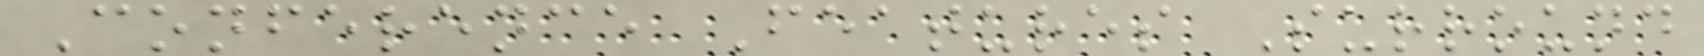Conference Features Surround
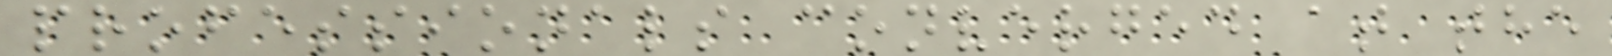professionals converged at the
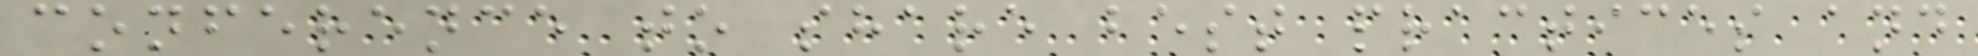conference to share best practices and
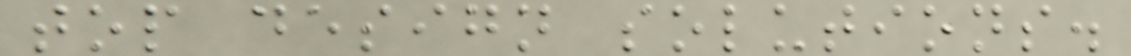top design solutions.
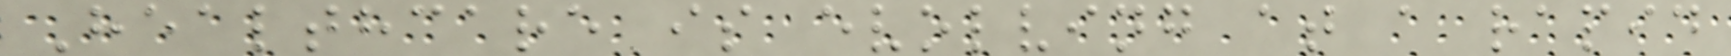Healthcare is evolving at a rapid
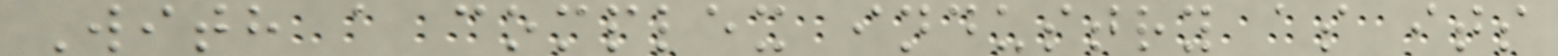With a complex industry as its
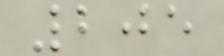205
